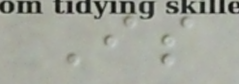Is
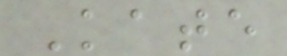Kate
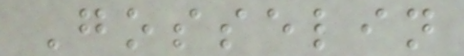Gosselin
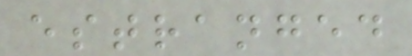estranged
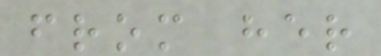from her
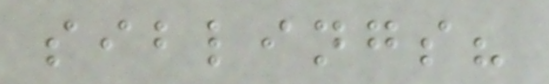siblings?
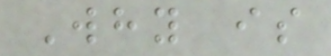Why is
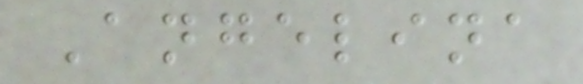Angelina
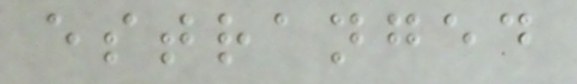estranged
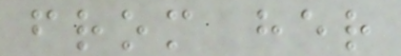from her
